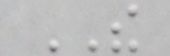THE
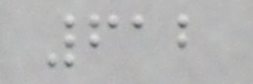612
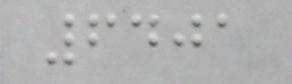6401
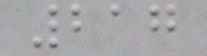217
